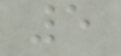5
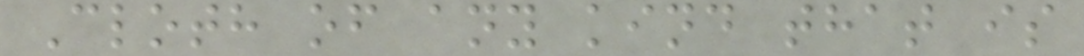Cloth of any kind that is
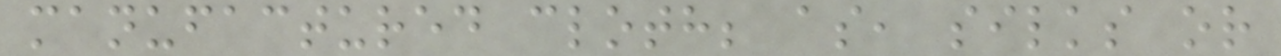manufactured cloth; as, silks or
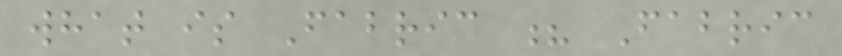what is Fabric ? Fabric
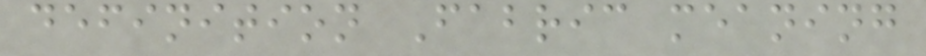definition Fabric meaning
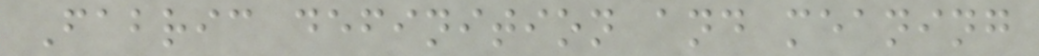Fabric definition and meaning
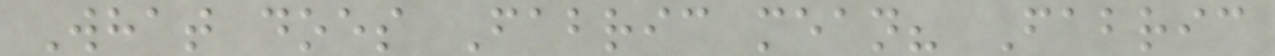What does Fabric mean? Fabric
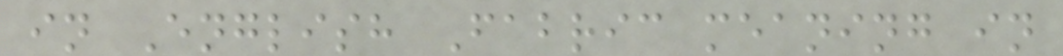in English Fabric meaning in
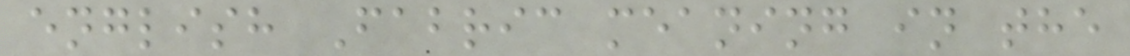english Fabric meaning in the
